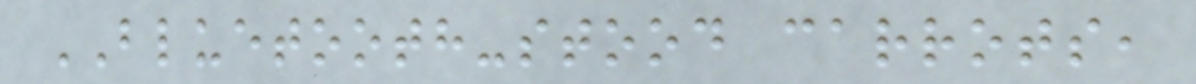BLUETOOTH-stood carrots,
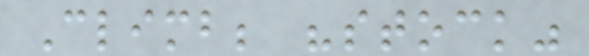Climb; "stock"
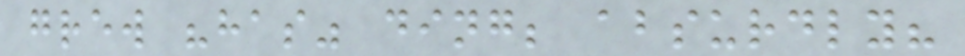grew "has" ding; absurdly?
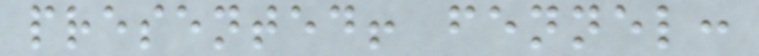presented! fennel:
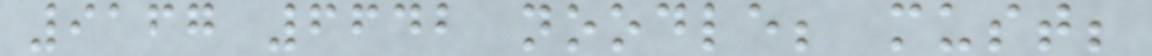9167 6642 noodle; must;
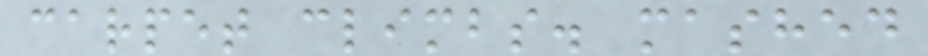carpet climbs. mashed
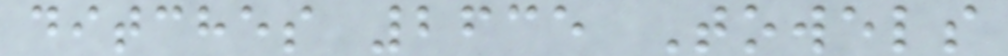ditches 2635 Towels
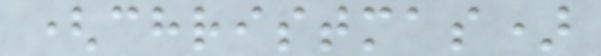(christmas)
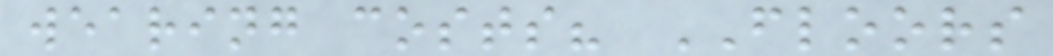wearing costs? FLOORS
